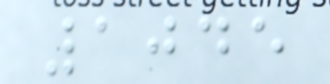1045
